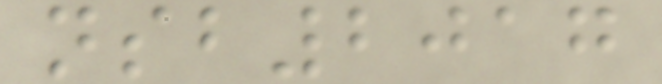nsb2017
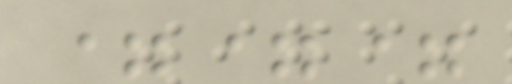===
